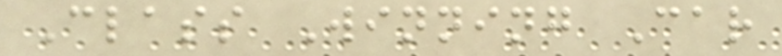Class Winning Car
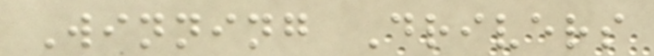Winning Drivers
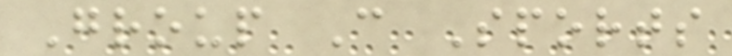Group C Sports
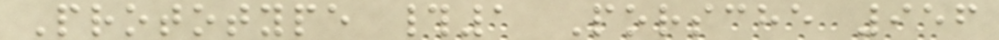Prototype #1 Porsche 956
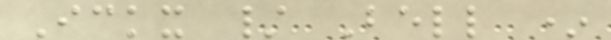Ickx / Bell *
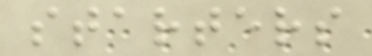starters
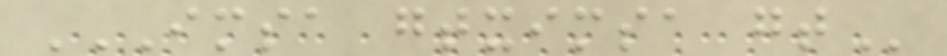IMSA GTXIMSA GT
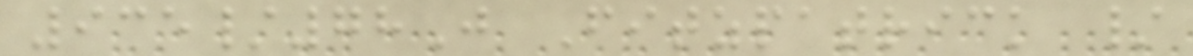935/78J Fitzpatrick /
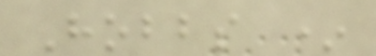Hobbs *
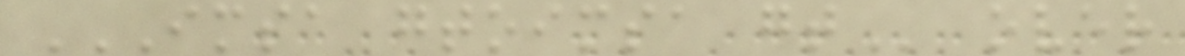IMSA GTOIMSA GT over
